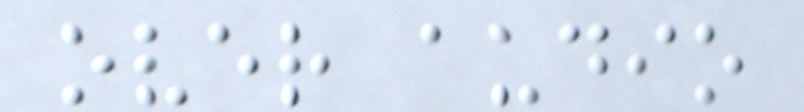over audio
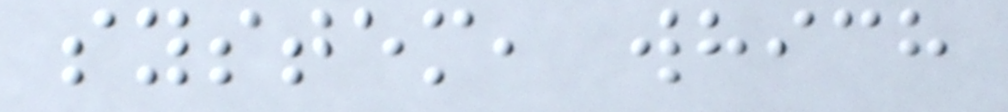system, which
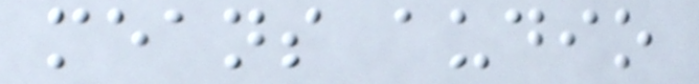means audio
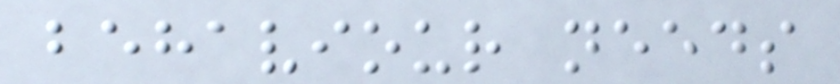behaviour needs
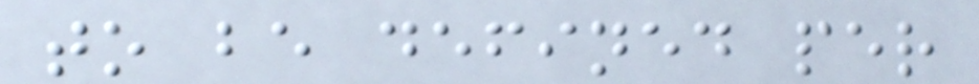to be defined per
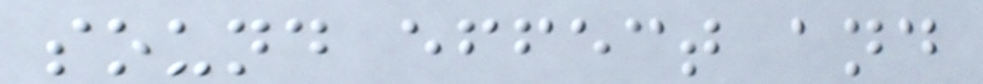sound effect and
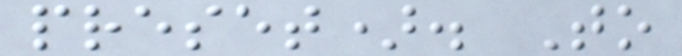preset). To
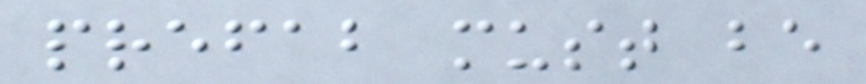prefab must be
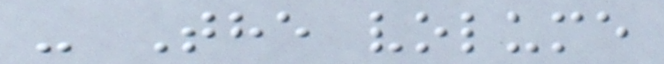- The volume
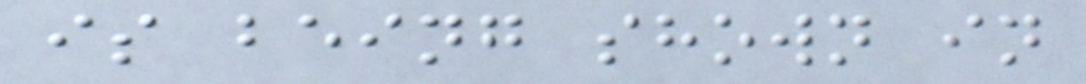is being shown in
